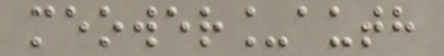meower_auth
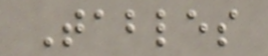Tables
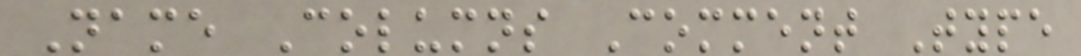Name Columns Comment Type
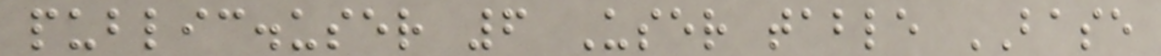public.user 6 User table BASE
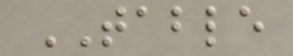TABLE
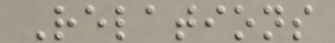Relations
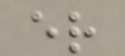er
